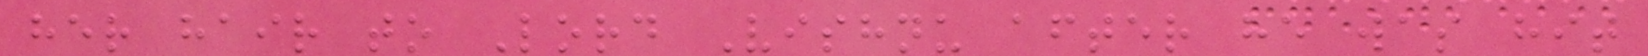her hair to Lord Vishnu after he was hit
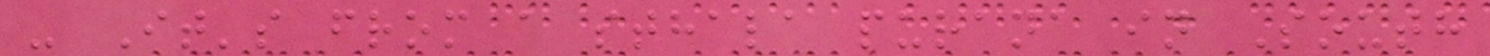- It's from a sthala purana in South
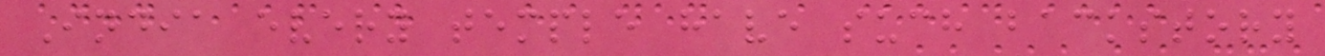India every temple have such backstory
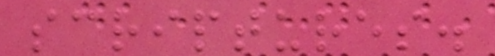scriptures.
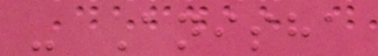- Anisha
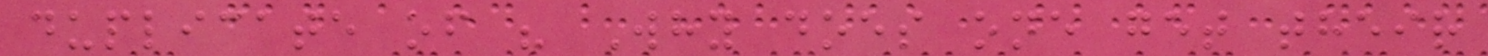duplicate of " Why does one get their
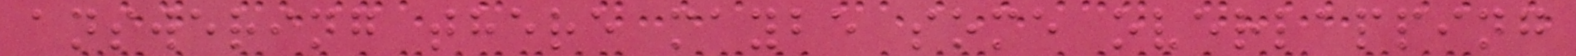answering there maybe some overlapping
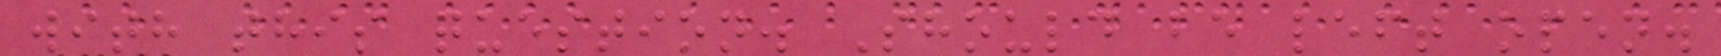with this question. Should be left open.
